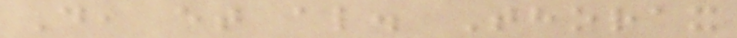D, et al. Thorax
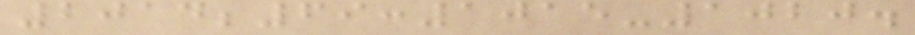2014;69:1015-1020.
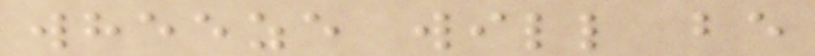wheeze will be
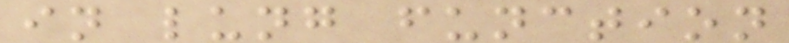in lung function
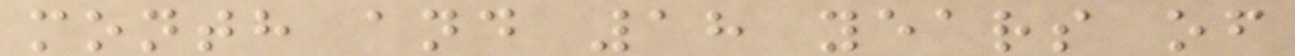month and 18 years of
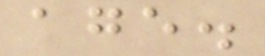age.
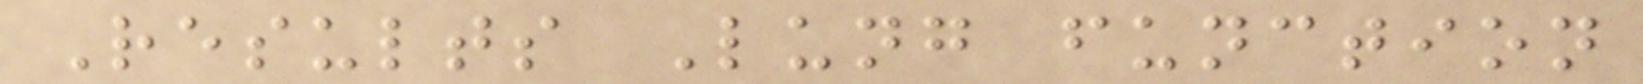Results Lung function
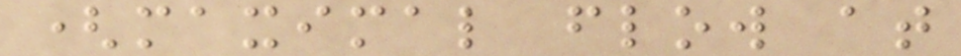(maximal flow at
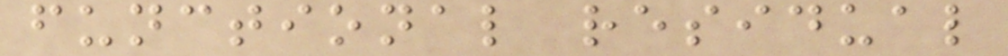functional residual
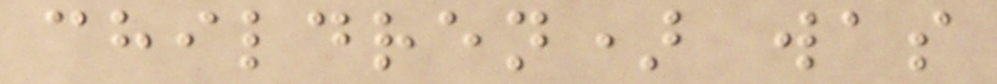children) was
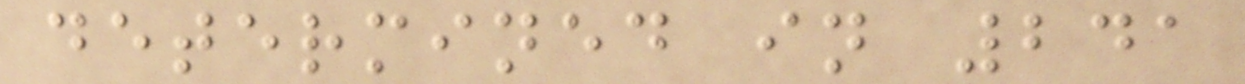determined in 241
